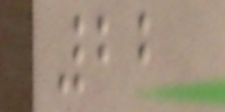22
